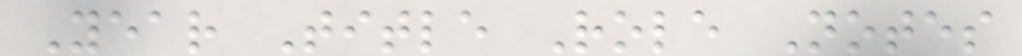Year Title Role Notes
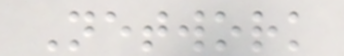Network
